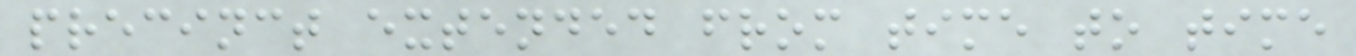precinct extended from time to time
